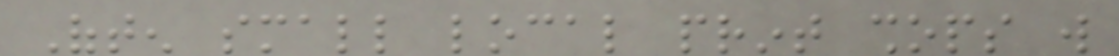Often small local print shops will
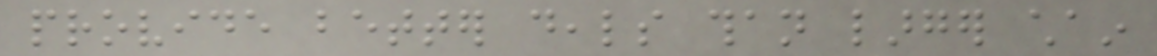provide better deals than larger chain
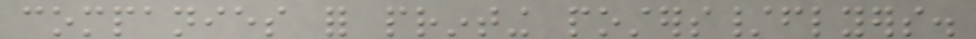companies for printing posters/flyers.
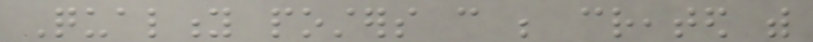Quality posters can be created with
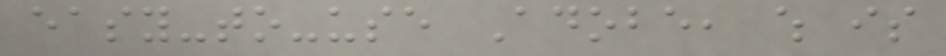easy-to-use Adobe, which is
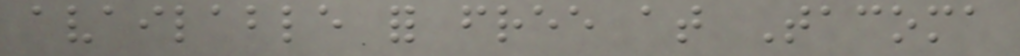available for free at Tacoma
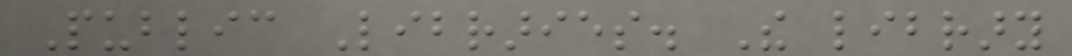Public Libraries. The library
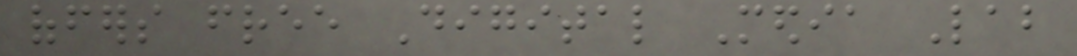offers free Digital Media Lab
